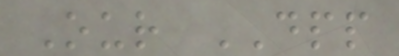Our DPP
